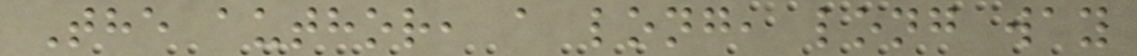The author, a long, long way
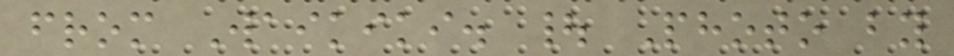from Waikiki. | Photo by
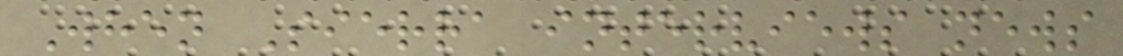When Sierra interviews news
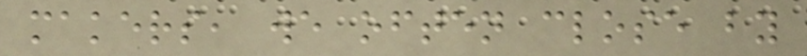makers, we often close by
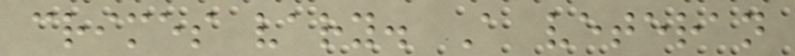crimes vary. A veteran
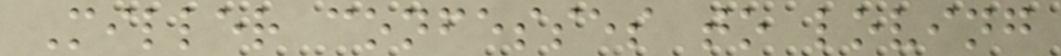Miller confesses to loving
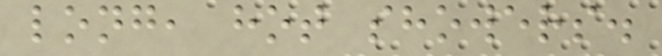long, hot showers.
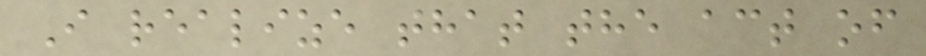I realize that the act of
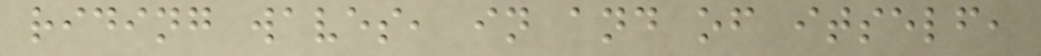riding waves, in and of itself,
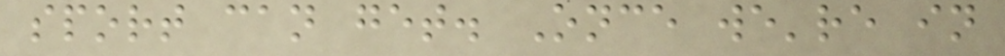sport can get. Once we're in
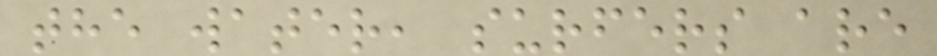the water, surfers are
